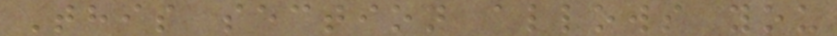This section allows you
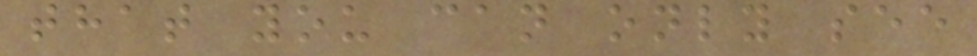that you can only see
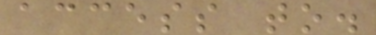access to.
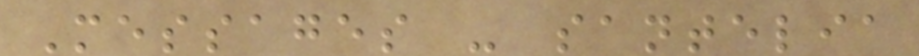Messages - santelia
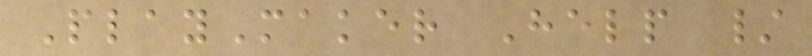PlayMaker Help /
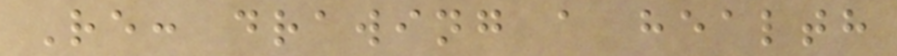Re: drawing a health
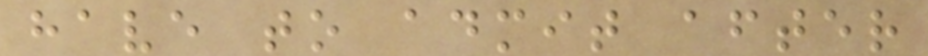have to admit after
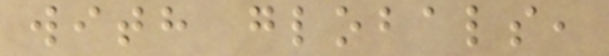with globals,
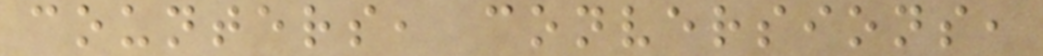counters, conversions,
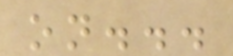on...
